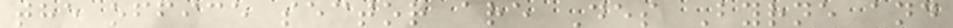the office sector are Des Byrne and
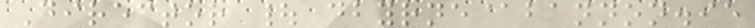Director | dbyrne@bannon.ie
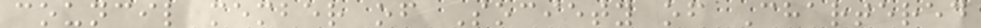council member of Society of Chartered
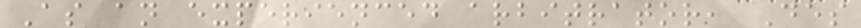As an experienced arbitrator, Des
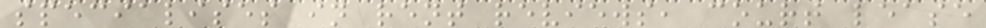specialises in rent reviews, court lease
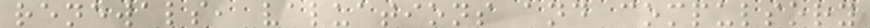renewals, valuations and compulsory
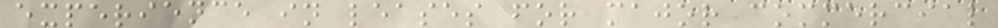experience in leases for major commercial
